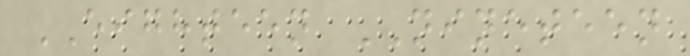EIGHTEEN NINETEEN
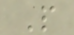P
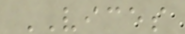VICES
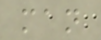man
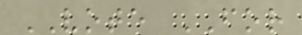VOTE FOR
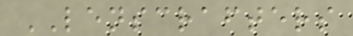LENSCRAFTERS
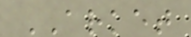ARKET
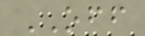OFF
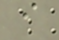i
